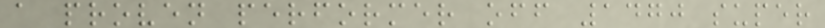a proven performer off 1470 super
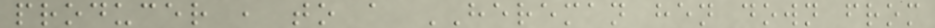producer , to a HEREMAN hen down from
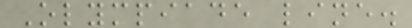Olympiade line.
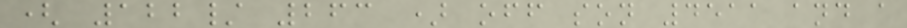( 122/ 263 ) off son 4511 and a
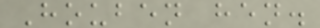Houben hen.
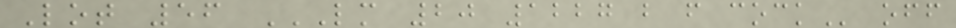Lot 56 LM 20 1227 B F COCK off
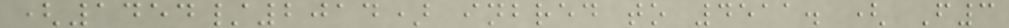(1454/2014) inbred to 4511. ( F3
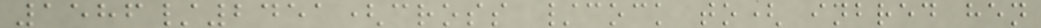1586/2451(cross /cock to( inbred hen
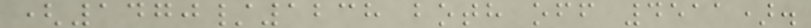(1470/1238 both off 4511).
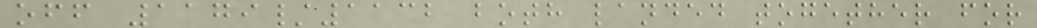off 1179/1132 both landed together for
